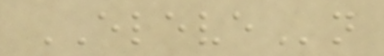ELEVEn
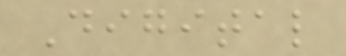Digital
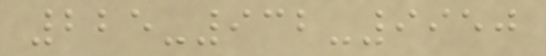225-932-9950
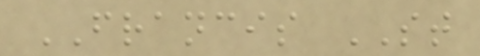FRANCIS ST
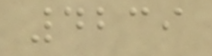4239
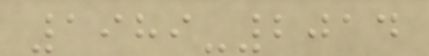1989-2014
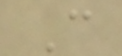C
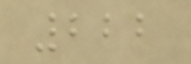222
